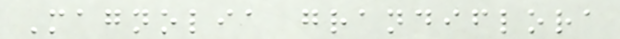Magnolia grandiflora
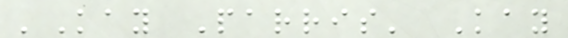'Kay Parris' Kay
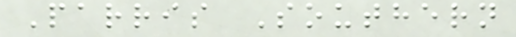Parris Southern
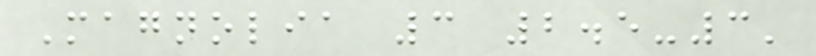Magnolia 3 2.5-3'
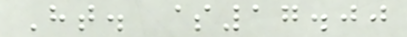Ht. $17.00
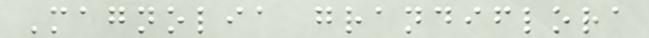Magnolia grandiflora
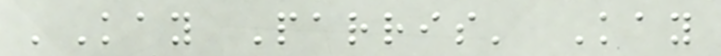'Kay Parris' Kay
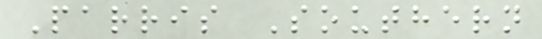Parris Southern
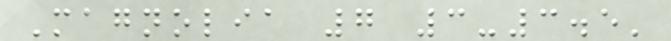Magnolia 7 3-3.5'
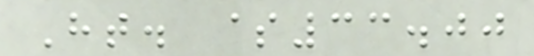Ht. $33.00
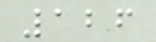126
